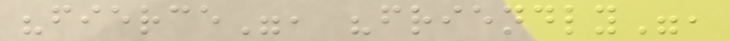"fierce", "friendly",
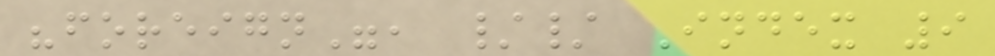"foreign", // Index 9
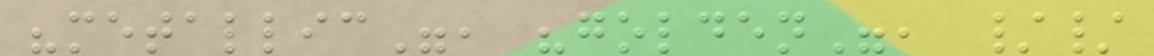"metallic", "golden", //
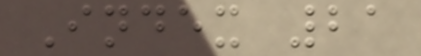Index 21
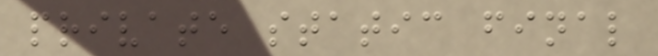private static final
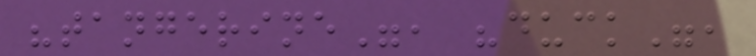"tangerine", "duck",
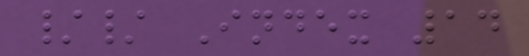// Index 14
